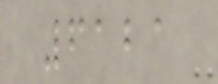6121
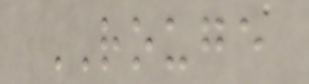ROUGE
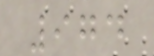974
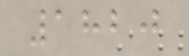1820
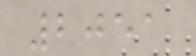2051
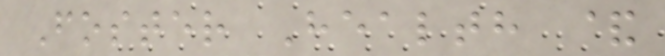Foster Health &
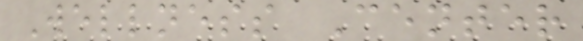Wellness Center
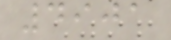4901
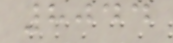8044
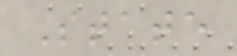State
